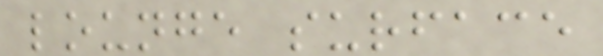lounge surface
